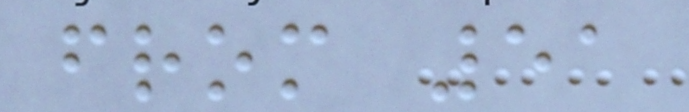from 51
